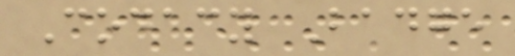Codacy Badge
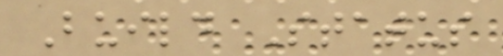Build Status
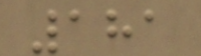181
